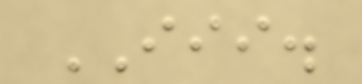III.
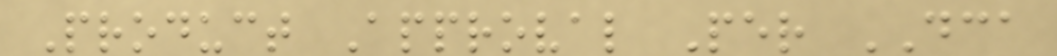Product Approval Per DCA
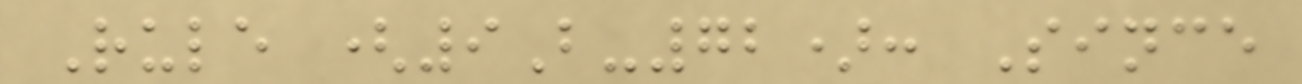Rule (9B-72): Since
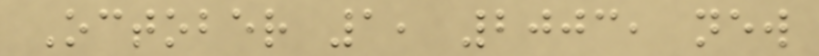October 1, 2003, new
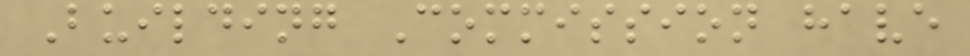Building Commission have
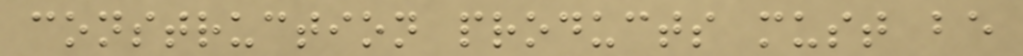construction products must be
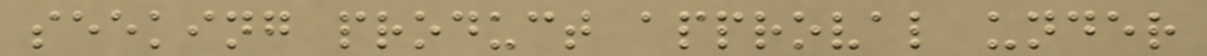seeking product approval under
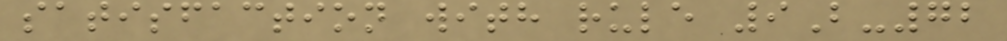satisfaction with rule 9B-72
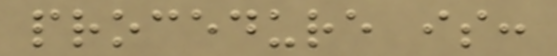procedure is:
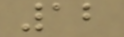12
